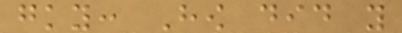gky: How did you
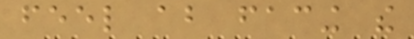feel about facing the
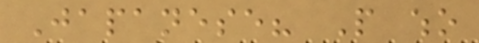Japanese? People who
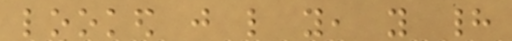looked just like you, you had
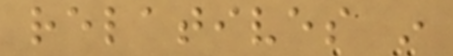relatives in
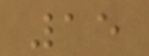15
